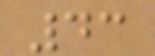43
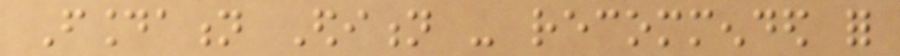Foundation Edition - recommended for
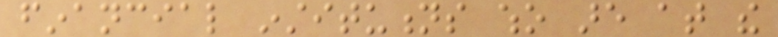financial institutions who are at the
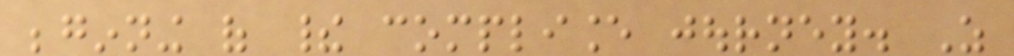beginning of their compliance journey. As
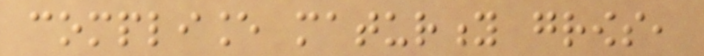compliance maturity grows,
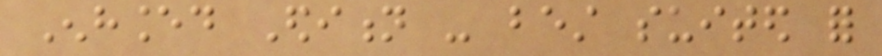Enhanced Edition - best suited for
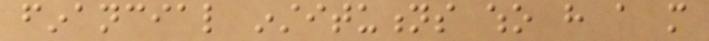financial institutions who have a more
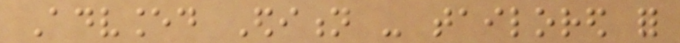Advanced Edition - tailored for
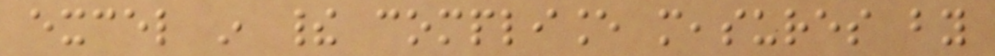excel in their compliance measures by
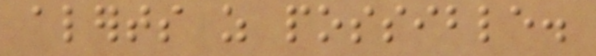alerts as possible.
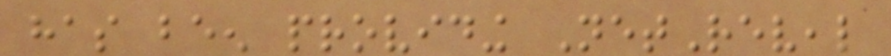has been providing NetReveal
